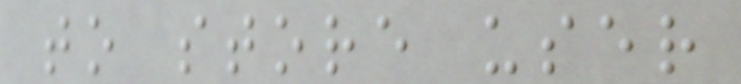to store user
